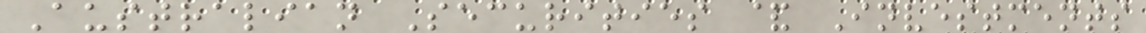Australian Securities & Investments
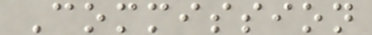Commission
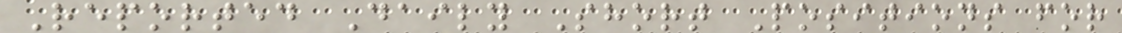Reported Daily Short Positions for
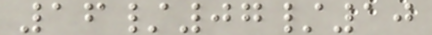16/07/10
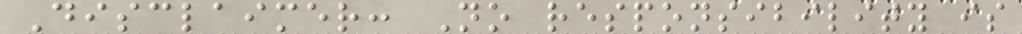Disclaimer: No responsibility is
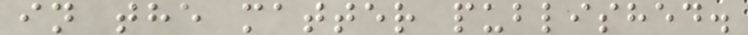in the matter published.
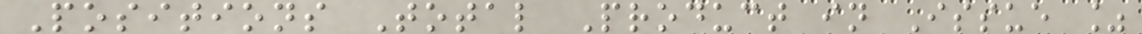Positions Total Product in Issue %
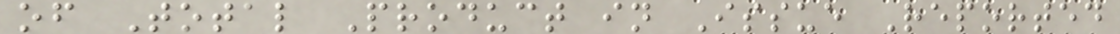of Total Product in Issue Reported
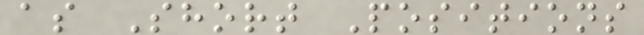as Short Positions
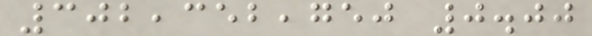302,352,750 0.00
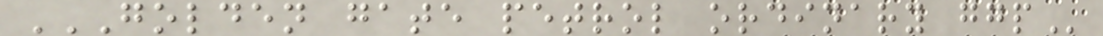GOLDEN GATE PETROL ORDINARY GGP
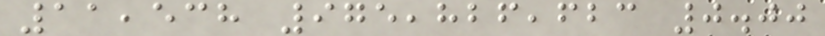11,538 975,826,623 0.00
